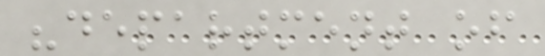"department of
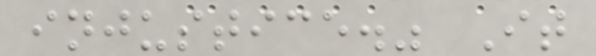injustice." It
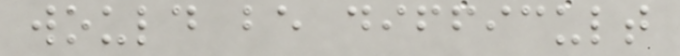would be difficult
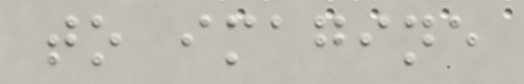to imagine
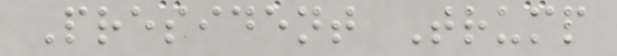President Trump
